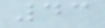43
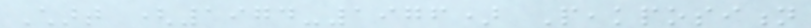Chart (1974-1976) Peakposition
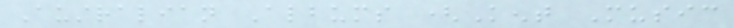Australian Albums (Kent Music
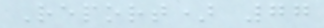Report) 77
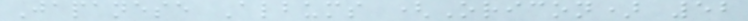Japanese Albums (Oricon) 52
